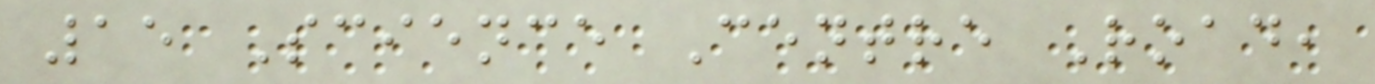15 Science Centre Road,
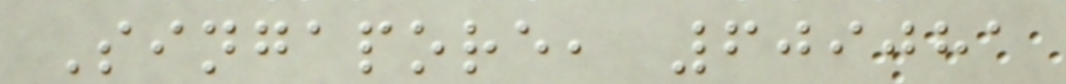Singapore, 609081
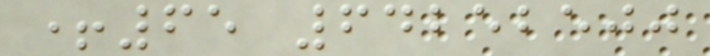+65 64252500
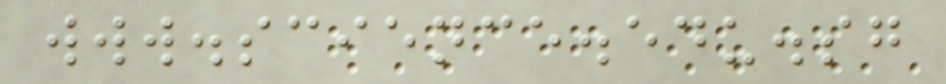www.science.edu.sg
